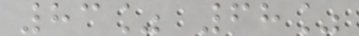83% 68%
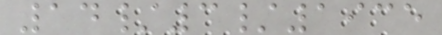14/3/1935
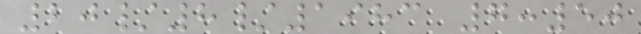20/8/1983 7:50
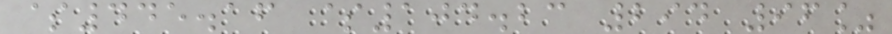$445.16 $104.23 294 96%
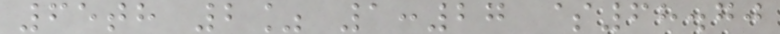65th 2% 1:27 $68.70
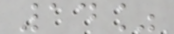14%
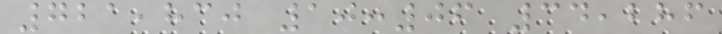721,830 10:06 34,286
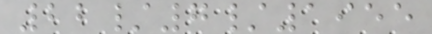22/7/1955
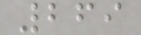269
